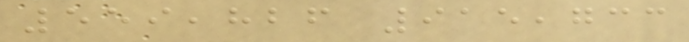559,826 915,733
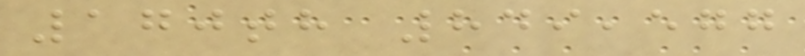170th 849,577
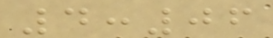4:06
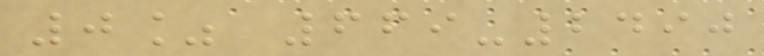0% 669-2490
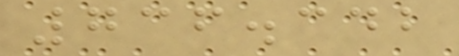736.342
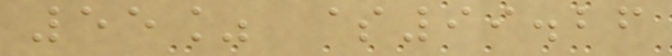55% $99.26
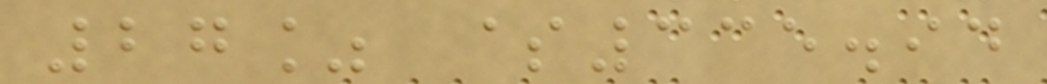27% $335.94
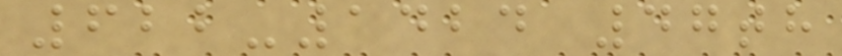622-1424 47th
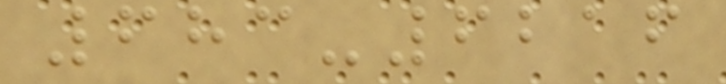683-6216
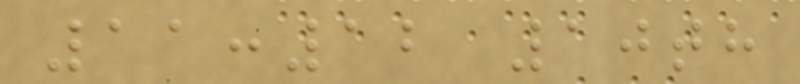11:12 10th
